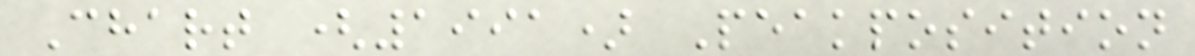Chart (1991) Peakposition
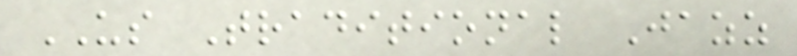US Traditional Jazz
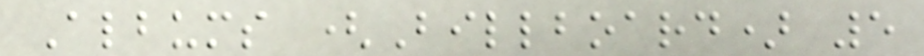Albums (Billboard) 5
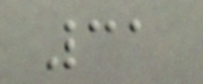31
